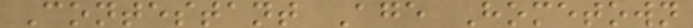Contestant Age Hometown
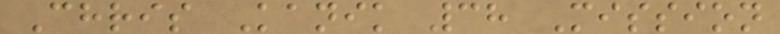Chris Kanik 38 Mission
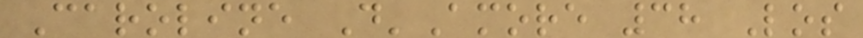Caroline D'Amore 38 Los
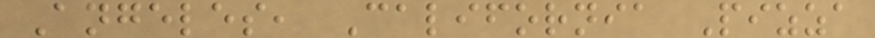Angeles, California Pizza
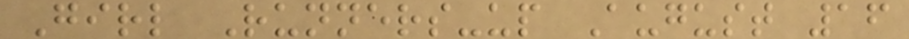Girl Runners-up August 16
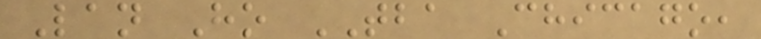Lan Ho TBA Chicago,
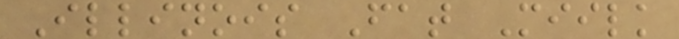Illinois Fat Miilk
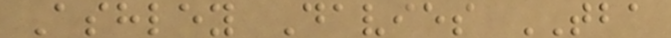Ashley Davies TBA
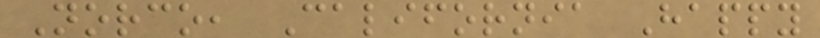Norco, California Happy
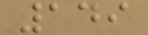149
